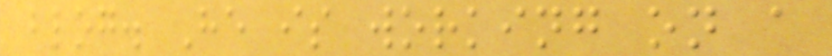blog. He is working on a
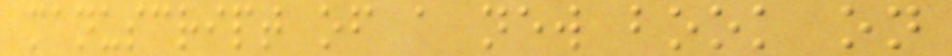manuscript of a new book on
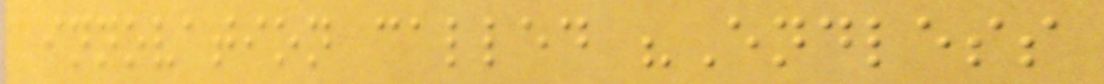innovation called "Endless
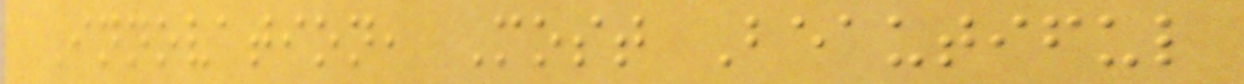Innovation, Most Beautiful
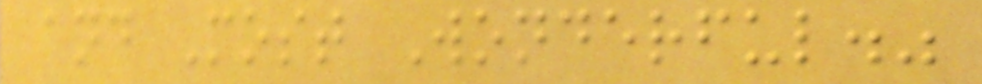and Most Wonderful."
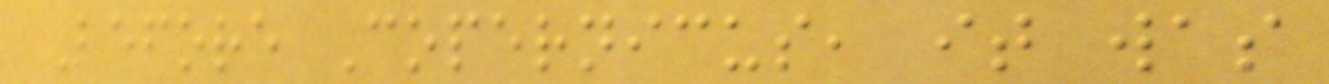Before Copernicus, it was
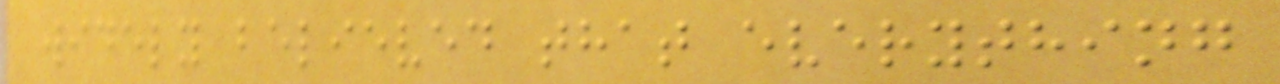widely believed that everything
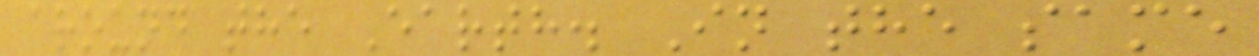around the Earth. In the same
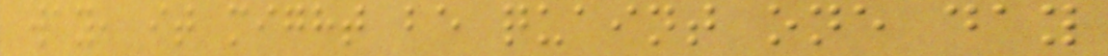way, it might be quaint one day
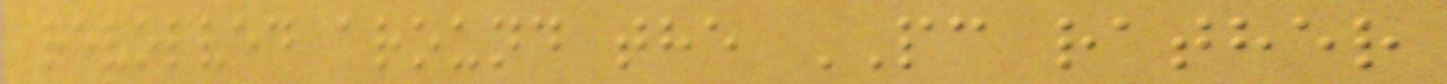revolved around the PC rather
